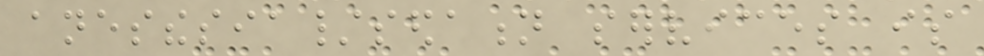anesthesia/sedation services is
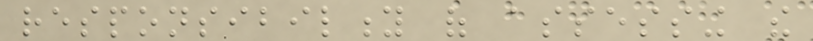responsibility of assessing the
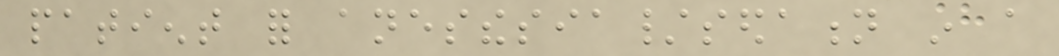patient for anesthesia/sedation in a
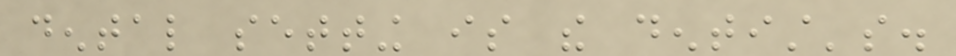dental setting is the dentist's.
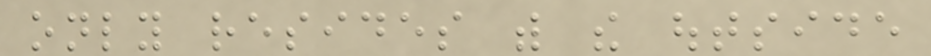only resides with the outside
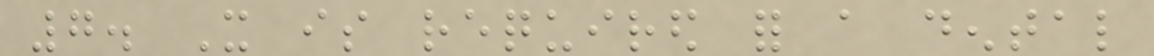7. It is required for a dental
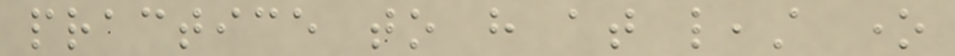practice to have at least one
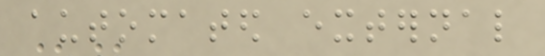automated external
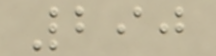290
